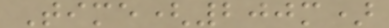Time(200m)
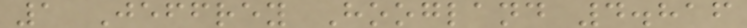1 Jeffrey Hoogland 4.816
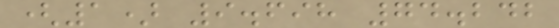(1) 9.698 74.242
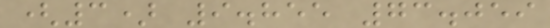(3) 9.855 73.059
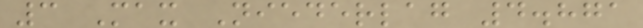3 Max Niederlag 4.871
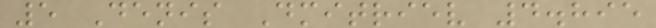5 Denis Dmitriev 4.895
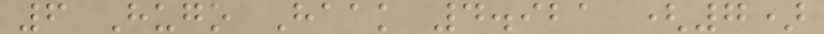6 Hugo Haak 4.921 (7)
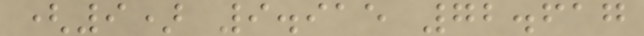(9) 9.915 72.617
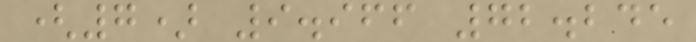(7) 9.966 72.245
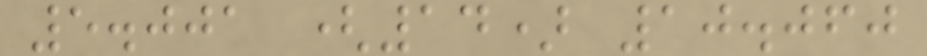5.001 (14) 10.060
